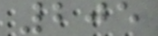205
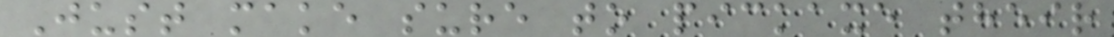Just make sure to pickaxe their
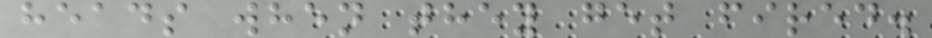heads when they get fired.
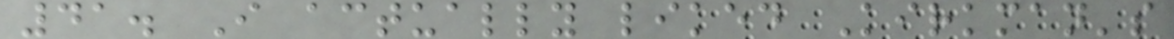41. I actually liked Kirkman's
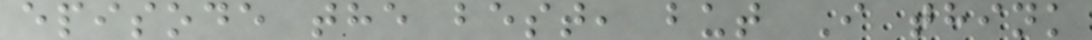episode the best, but I think
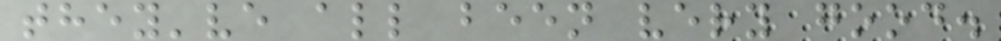they've all been very good.
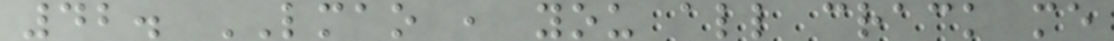42. LMAO , you all crack me
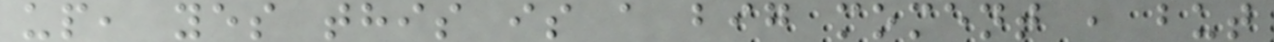up, yes this is a big moment , but
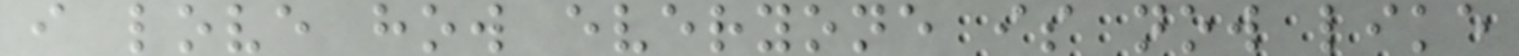i love how everyone is now like
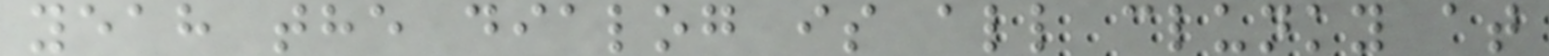yeah the dialog is all clunky at
